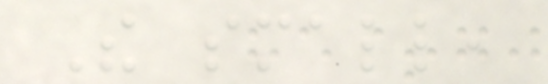The small,
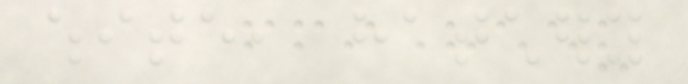white, hatchery
